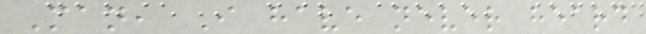Man, I have never heard
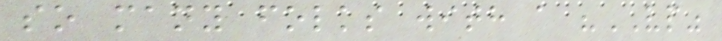so many folks with a "VP"
